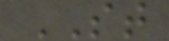ST
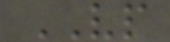VP
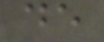de
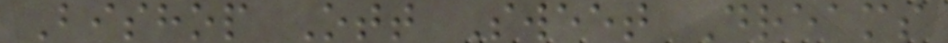Bishop Ott Sweet Dreams
